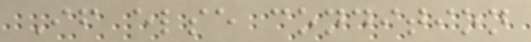If else condition
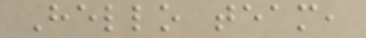Hello team,
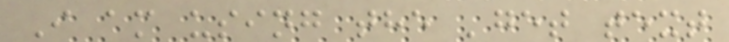I am using the 'get text
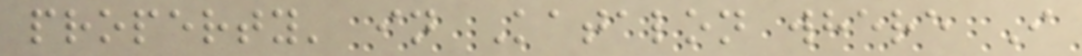property' in Katalon where I
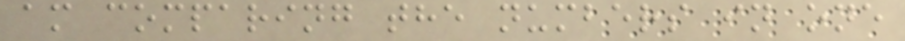am comparing the numbers in one
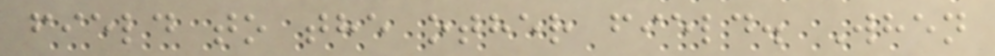field to the other field. When
